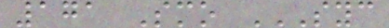171 Smo SYC
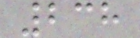238
